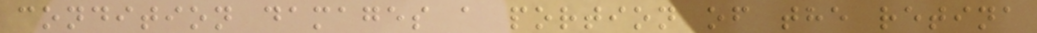condition damages a portion of the retina
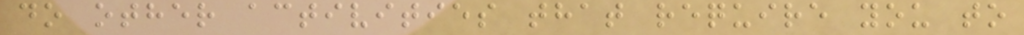do other activities that require you to
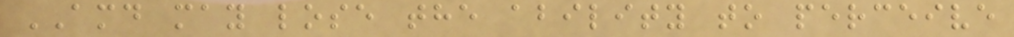AMD may lose the ability to perceive
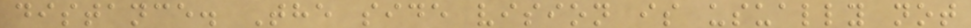distance. The side vision is usually not
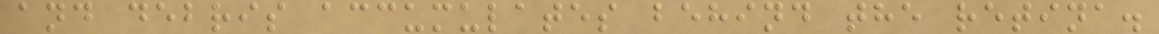and debris accumulates behind the retina.
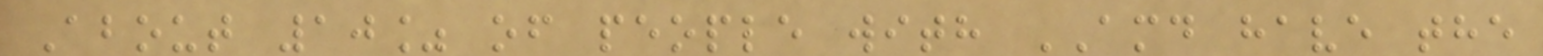About 10% of people with AMD have the
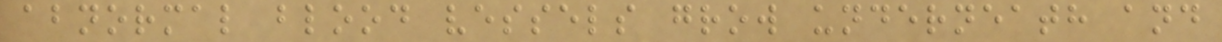abnormal blood vessels grow underneath and
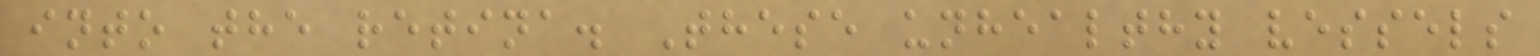into the retina. These unhealthy vessels
